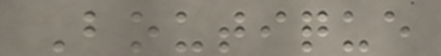Boutique
